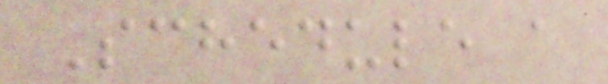Schedule a
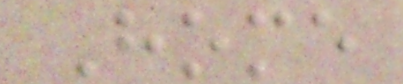Home
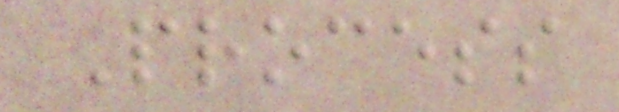Process
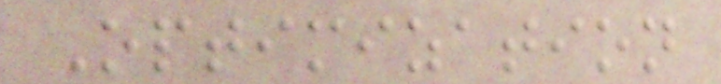Optimization
